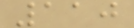110
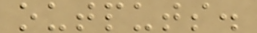outputs.
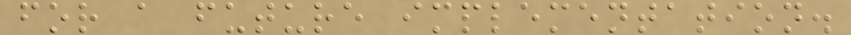for a future implementation.
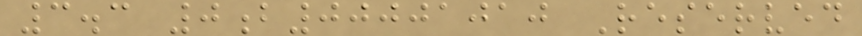3.3 0b00001010 Reserved
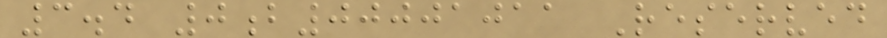3.4 0b00001011 Reserved
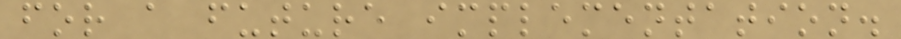for a future implementation.
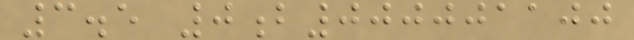3.5 0b000001100
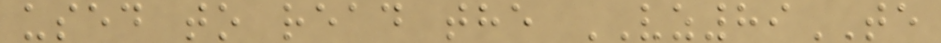used to read the VZ89TE
